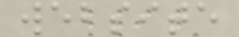website
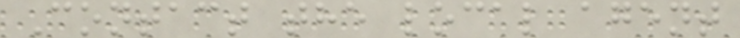Contact the local agent
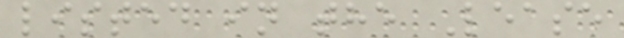listed in the Lease
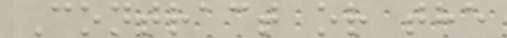Contract or the
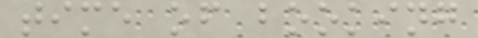time of booking
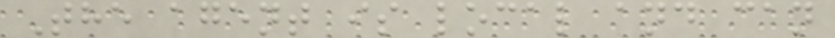The agent is local and can
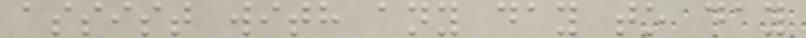assist with any day to day
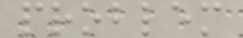problem
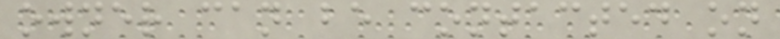owner can be contacted on
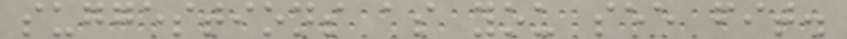suggestions as you see fit.
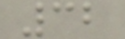32
